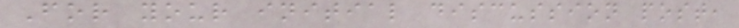For your initial discussion post,
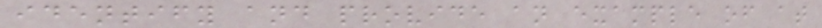identify and provide an example of at
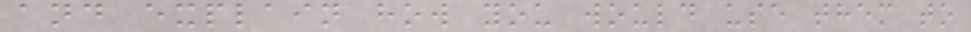and explain how you would use them to
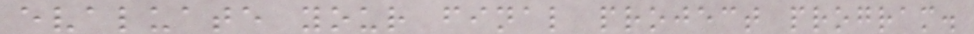evaluate your final project program.
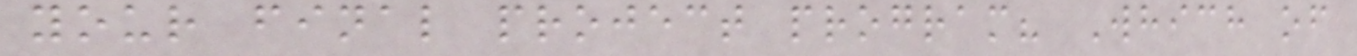your final project program? Which of
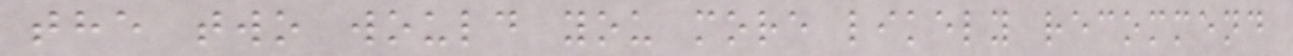the two would you more likely recommend
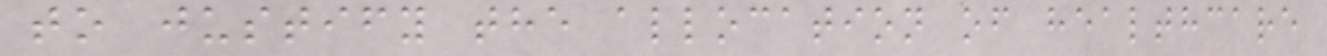to justify the allocation of healthcare
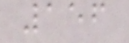156
